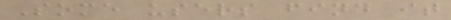Some users find it
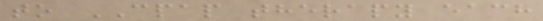to CPAP therapy each
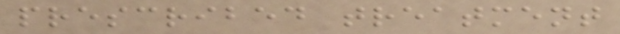prescribed treatment
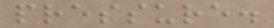pressure.
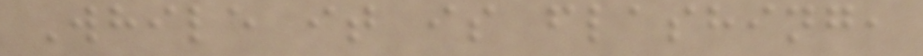While it is flashing,
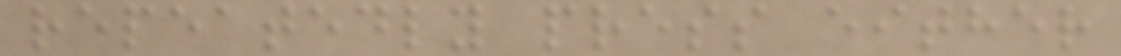repeatedly press either
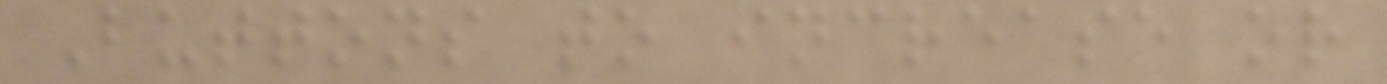Buttons to increase or
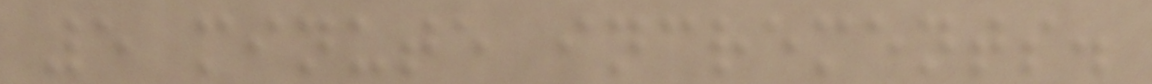5 minute increments.
